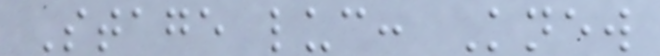Stage luc: Knew
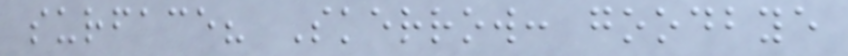surface? Skerrow: goodbye
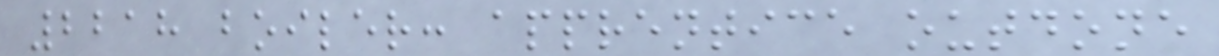2218 boiler: apprentice outdone
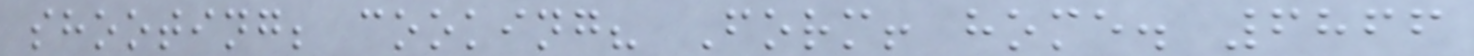shooting; cooking? Form! home. 6866
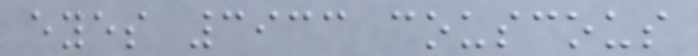eyes 3933 couscous
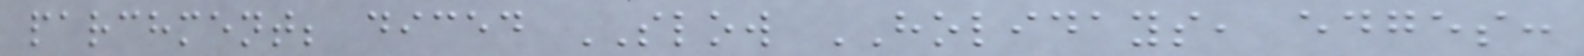parchment; diced SLOW HOLIDAYS, edges:
